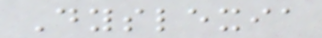Dyslexia
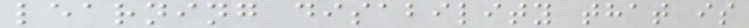learning disability that is
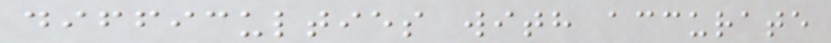difficulties with accurate
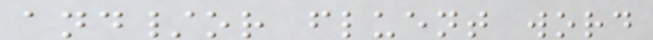and/or fluent word
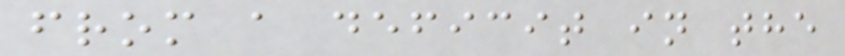from a deficit in the
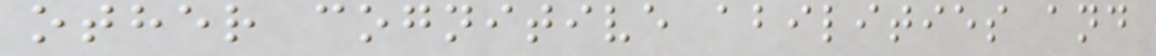other cognitive abilities and
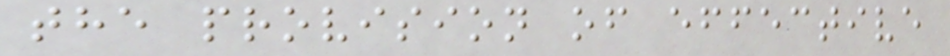the provision of effective
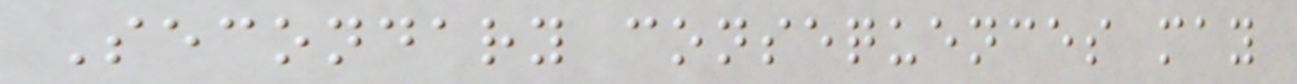Secondary consequences may
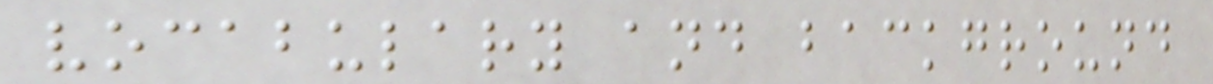vocabulary and background
